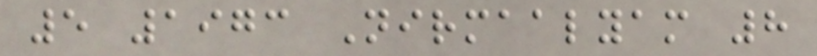5 1973 Nirmaalyam 8
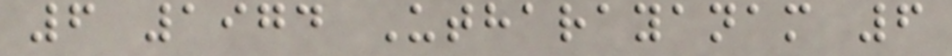6 1974 Utharayanam 6
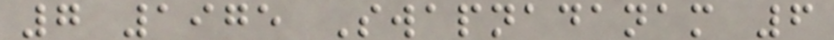7 1975 Swapnadanam 6
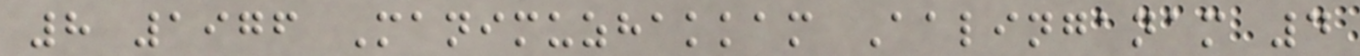8 1976 Manimuzhakkam Aalinganam 4
